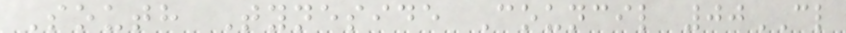South Tyneside Council 00CL
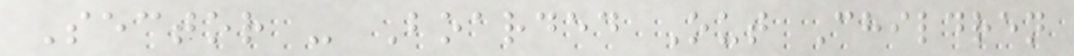Sector - Boarded Out Children
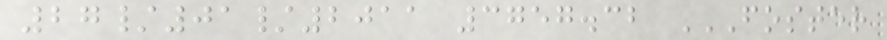27/01/2011 3757.32 FOSTER
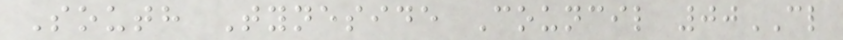South Tyneside Council 00CL
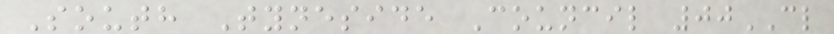South Tyneside Council 00CL
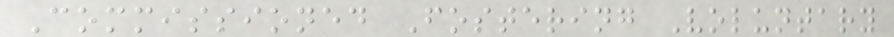Commissioned Fostering Voluntary
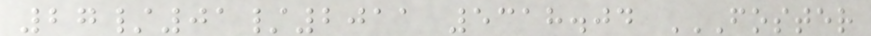27/01/2011 5318.04 FOSTER
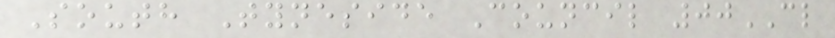South Tyneside Council 00CL
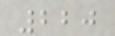220
